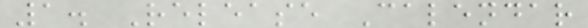1. Release Calendar
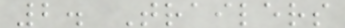2. Trailers
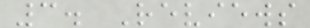3. Reviews
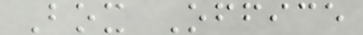Box Office
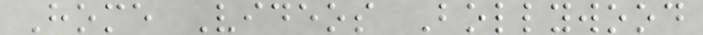Home Videos Bollywood
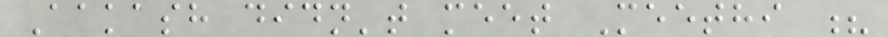Aakash didn't meet Meethi ?
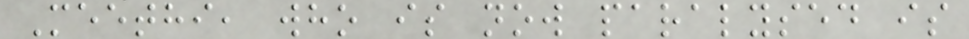Meethi, who is now paralysed is
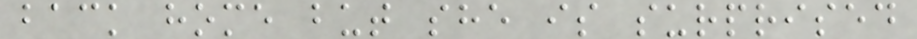back home but she is surprised
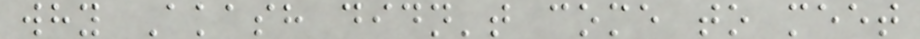why Akash didn't come to meet
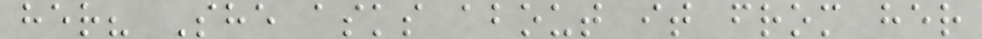her? She asks about it from her
